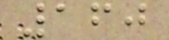160
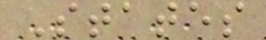States
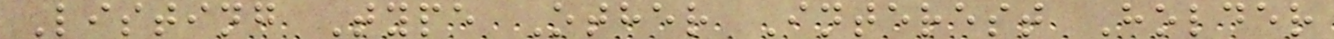Listing Type Other Interest Holder
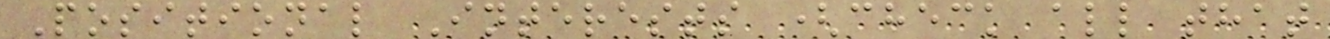Positional Interests (check all that
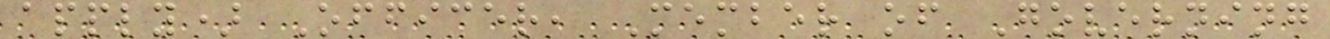apply) Officer, Member of Governing
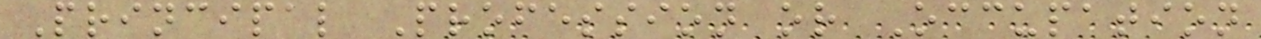Principal Profession or Occupation
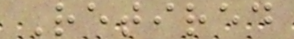Retired
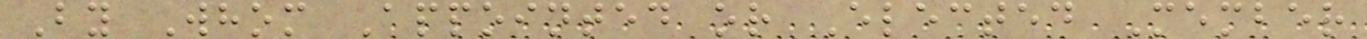By Whom Appointed or Elected Member
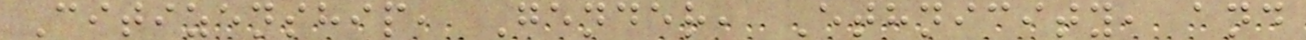Citizenship, Gender, Ethnicity, and
